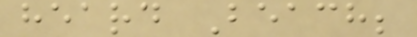heard Beach;
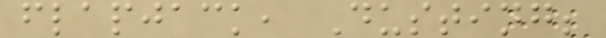flapjack, Dusting;
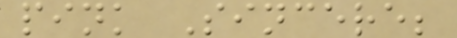pink Sincere;
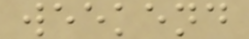weekend
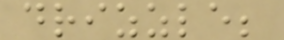drizzle;
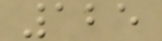125
